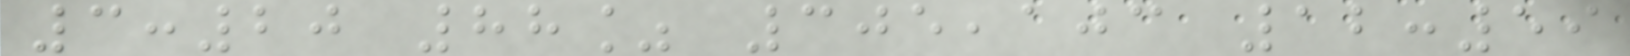3:20 88% 305,103 12:59
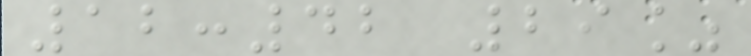12:42 29%
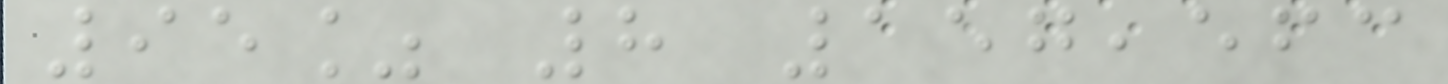95% 8 157,563
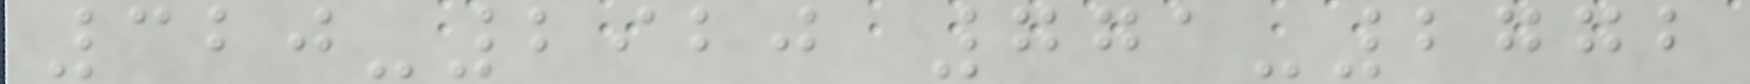320-2920 771-2772
